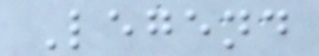Legend
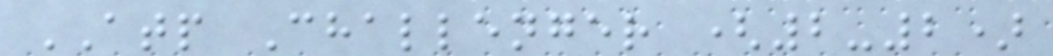ATP Challenger (2-2)
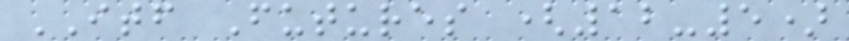ITF Futures (12-5)
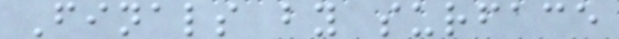Finals by surface
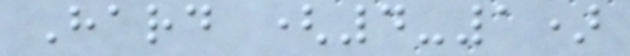Hard (4-1)
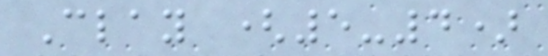Clay (5-4)
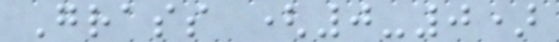Grass (0-0)
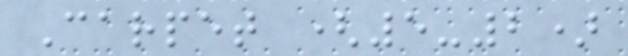Carpet (5-2)
